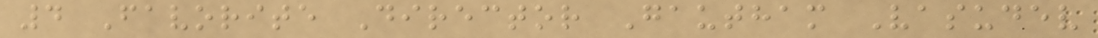4 Favorite Director Gautham Vasudev
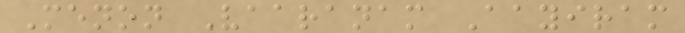Menon Vaaranam Aayiram
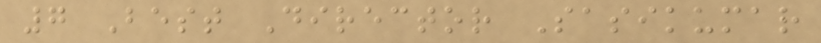7 Best Director Sasikumar
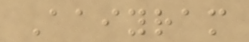Aaiyram
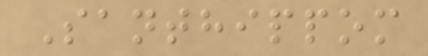Santhippom
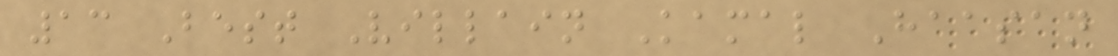13 Best Villain Kamal Haasan
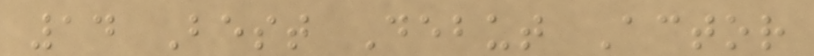14 Best Debut Actor
